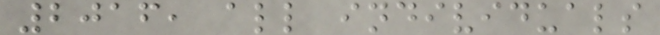2016, all individuals
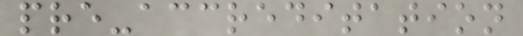pre-accreditation
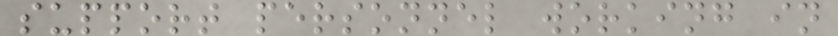support personnel working in
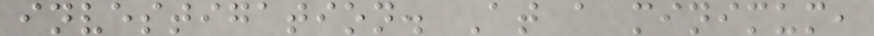investigation. At a minimum,
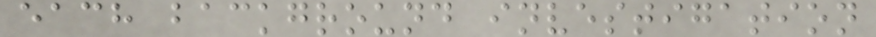each background investigation
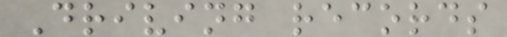Driving records
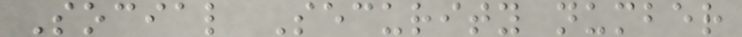Social Security number
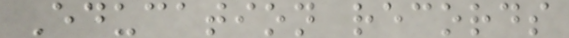Education records
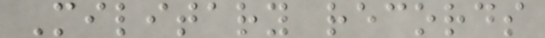Military records
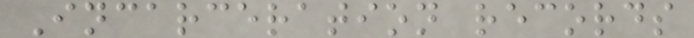Incarceration records
